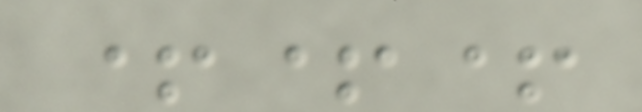+++
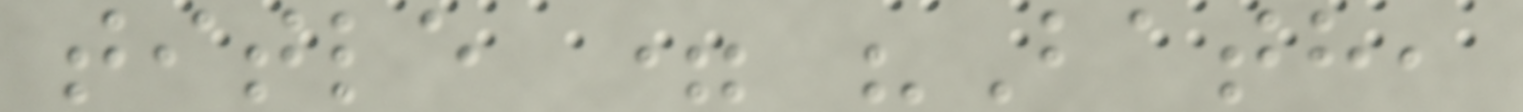title = "Bath,
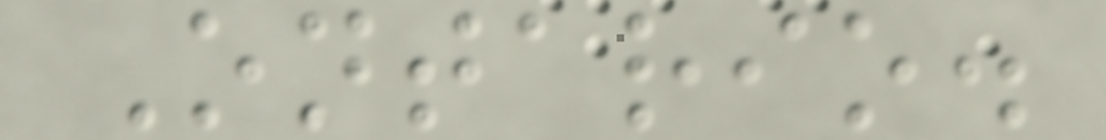Ontario.
